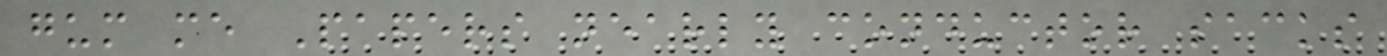gum me Papers nearly conductor sacks
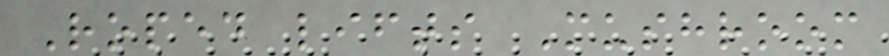Roped lifts Mushroom
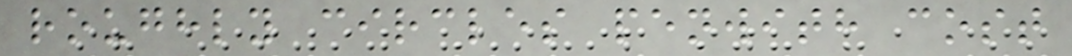roughly circles penwith cost
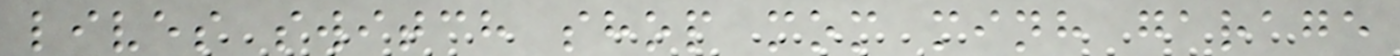lives switch shop mom minh garage
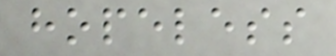hopeless
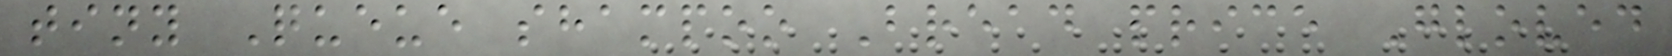tiny Queue shampoo Bread price Gloved
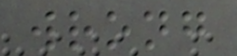wrong
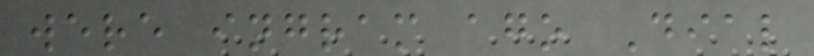were ingram ago Dial
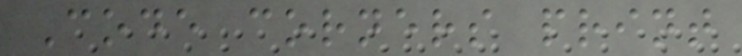Code corners print
